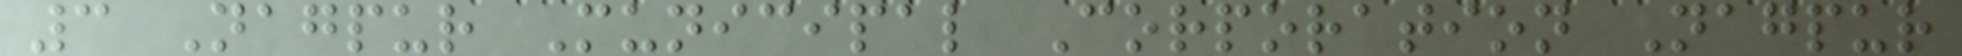3 Nagpur Municipal Corporation Nagpur
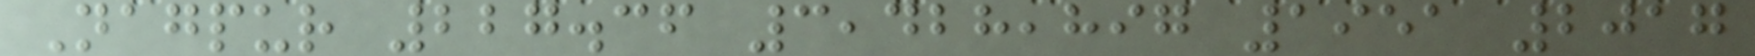Nagpur 227.36 3,428,897 1951 2017
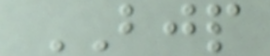BJP
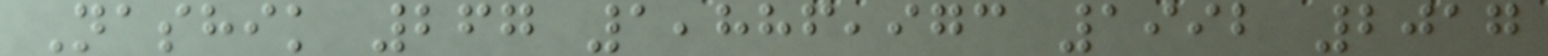Nashik 267 1,886,973 1992 2017
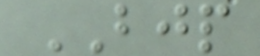BJP
